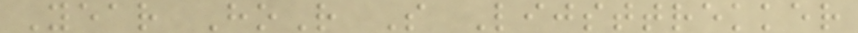Year HoR S Lijsttrekker
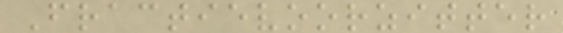Fractievoorzitter
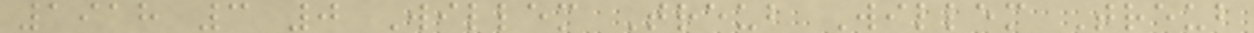1918 3 0 Willem Treub Willem Treub
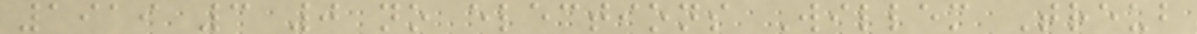1919 3 0 no elections Willem Treub
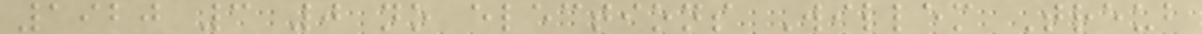1920 3 0 no elections Willem Treub
